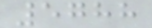5788
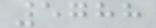5788
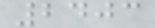2403
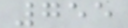755
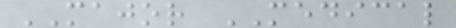MAJOR MEDICAL
